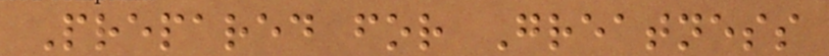Prepared for Greatness
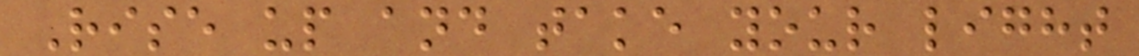Rise up and take your light
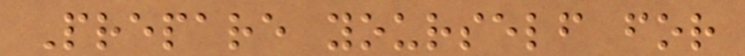Prepare yourself for
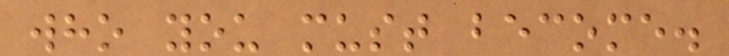who you must become.
